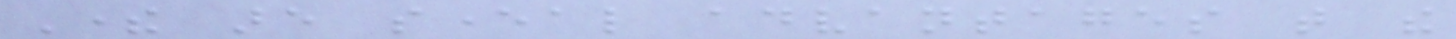There are several advantages that the
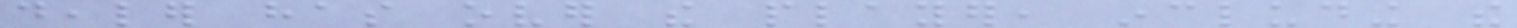dealer has over the player, including the
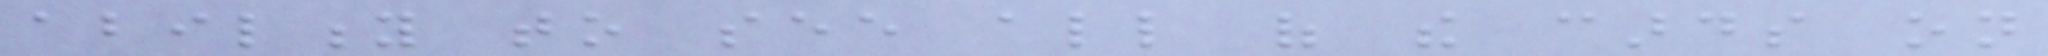ability to see all of the cards on
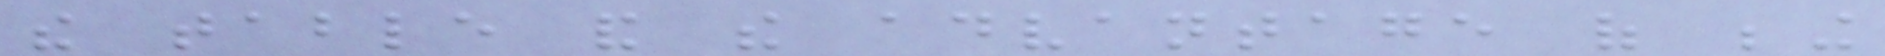the table and the advantage of being
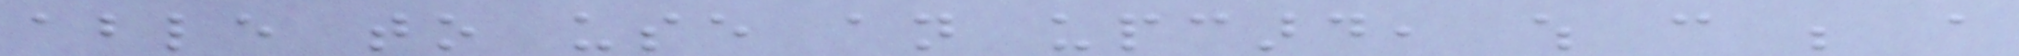able to use an upcard, which can be a
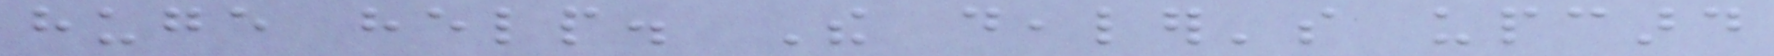huge help. The dealer's upcard
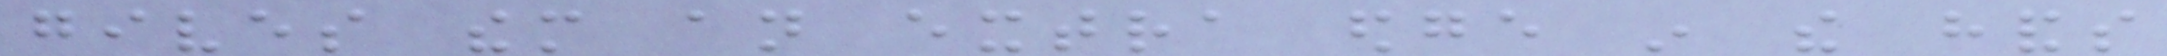gives them an extra edge in the hands
